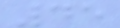45
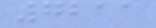7211
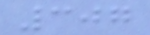307
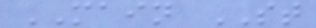MAIN ST
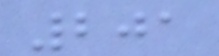201
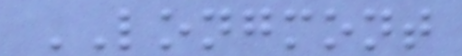LONGMONT
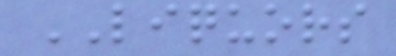LIQUORS
